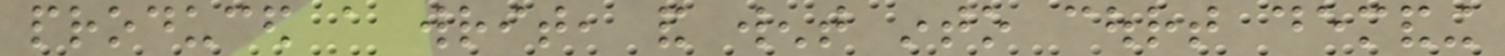produced a writ, and went into court demanding
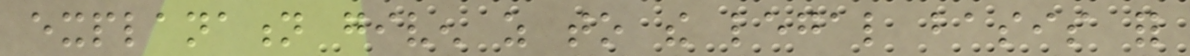explanation given as to the legal basis for
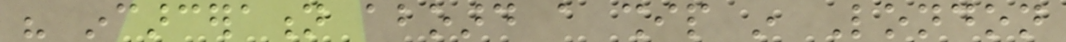his incarceration aboard a ship in London
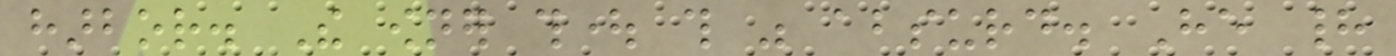harbor. The owner thought this was absurd. He had
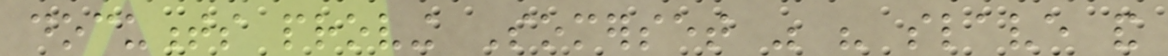documents proving Somerset was his slave and
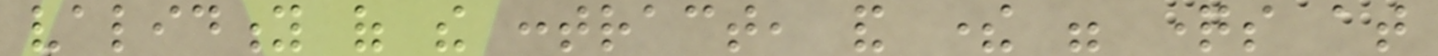validity of the contract, and there were questions at
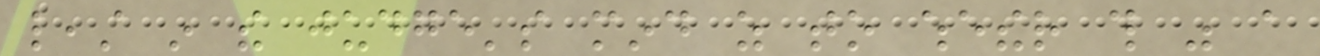least in the judge's mind as to whether this was a
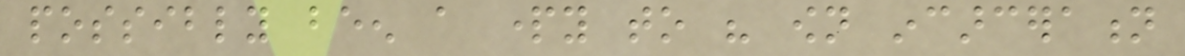possibly been a party to his own incarceration
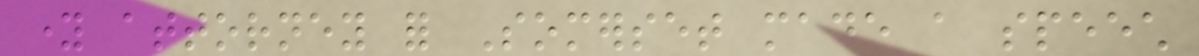young attorney for Somerset made a speech
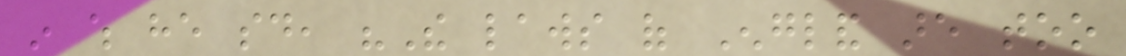in which he said, "The laws of England are too
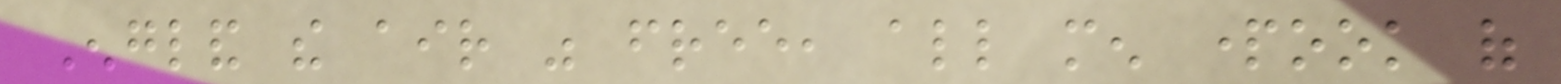England the air was free, all men partook of
